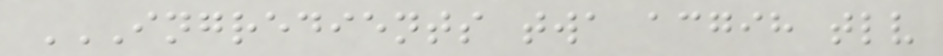INGREDIENTS TWA ACGIH TLV
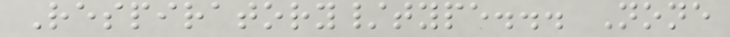Respiratory/type... None
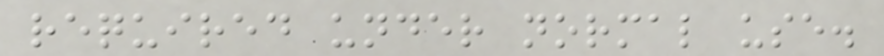required under normal use.
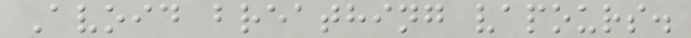Avoid breathing vapours.
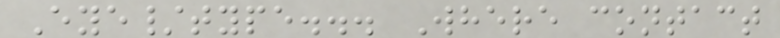Eye/type... Where contact
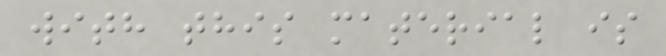with this material is
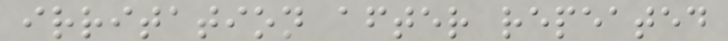irritation after repeated
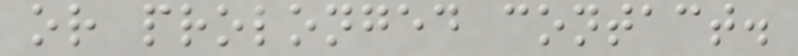or prolonged contact.
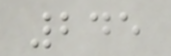245
